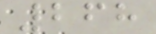268
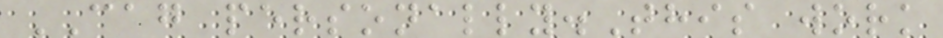CAG personally.This work
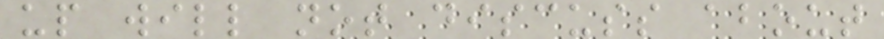up will not discuss about
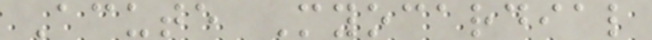Acute Myocardial
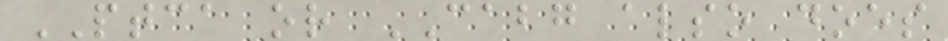PTCA or CABG also does
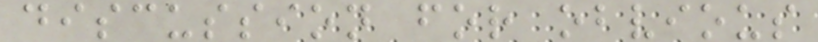discussion for obvious
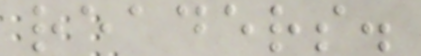readers.
